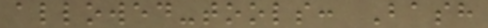allowed-tools: Bash
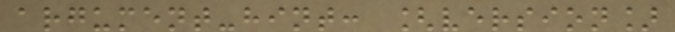argument-hint: [version]
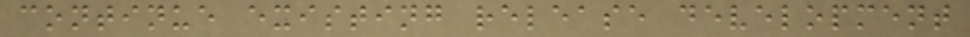continue existing release development
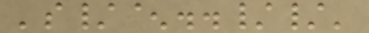's/^..//'
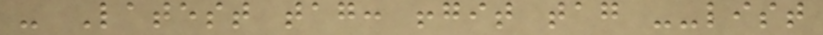- Latest tag: !git tag --list
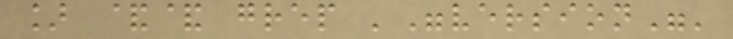] && grep '"version"'
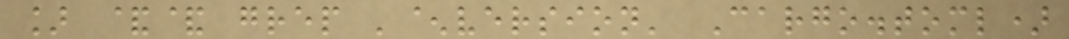] && grep '^version' Cargo.toml)
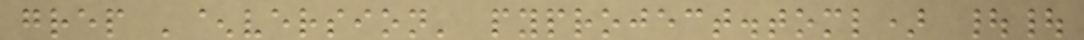grep '^version' pyproject.toml) ||
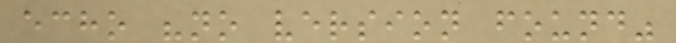echo "no version found"
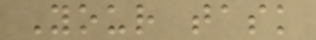Your task
